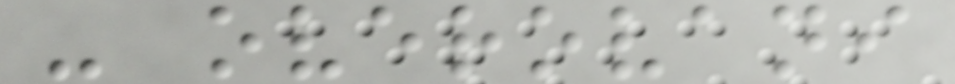- overovani
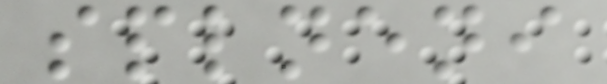splneni
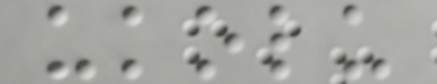ukolu
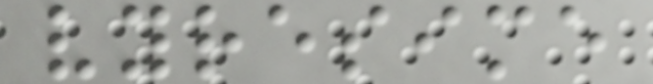vyresime
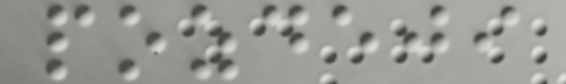pozdeji
